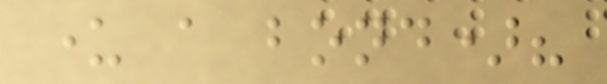under a bond)?
